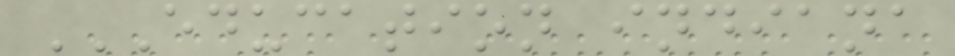EDUCATION INDIANA
